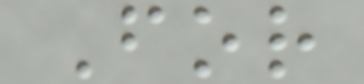For
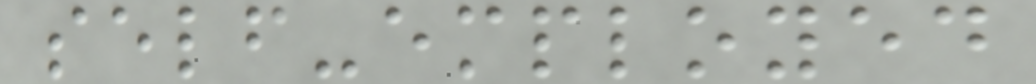self-employed
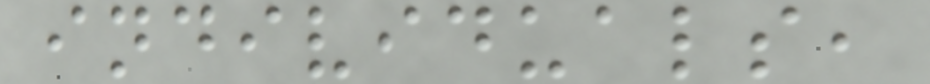individuals,
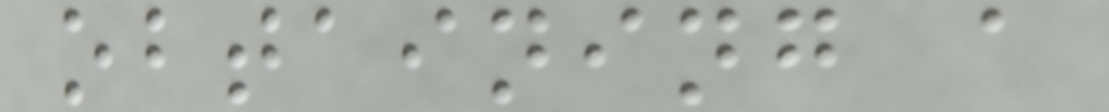obtaining a
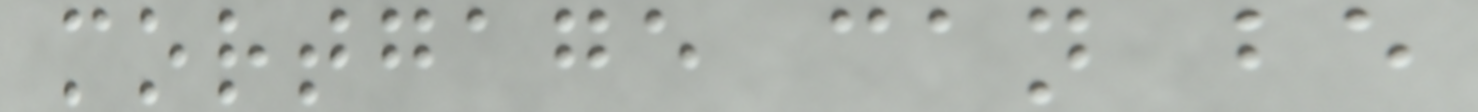mortgage can be
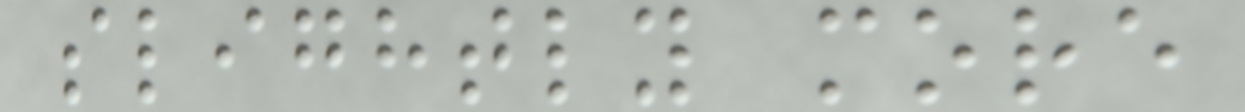slightly more
